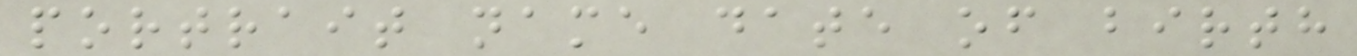portrait name date of birth
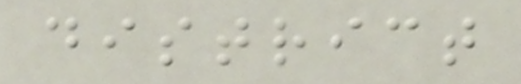district
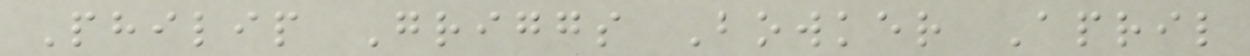Philip Griggs Bowker April
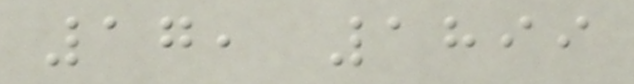17, 1899
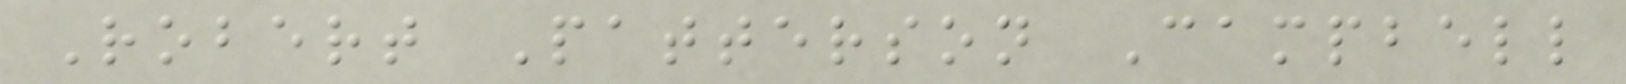Robert Patterson Campbell
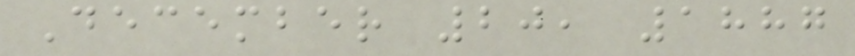December 20, 1887
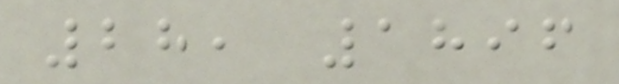28, 1896
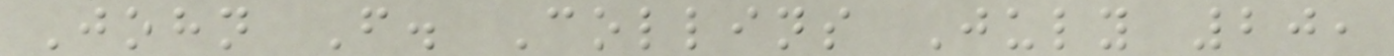John F. Collins July 20,
